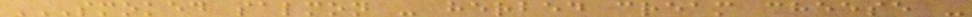SMOKED SALMON - HERBED CREAM CHEESE -
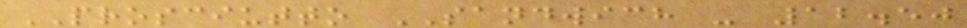PROSCIUTTO SANDWICH - 12.50
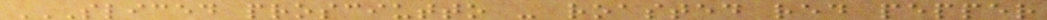SLICED PROSCIUTTO - ROASTED RED PEPPER
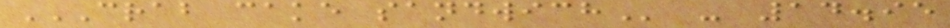CRAB CAKE SANDWICH - 14.95
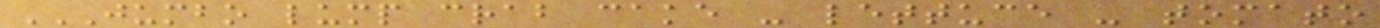JUMBO LUMP CRAB CAKE - LETTUCE - TOMATO
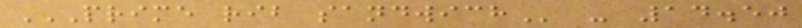PRIME RIB SANDWICH - 14.50
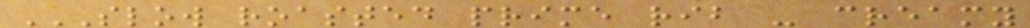SLOW ROASTED PRIME RIB - CREAMY
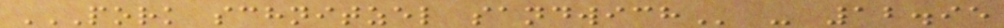PORK SCHNITZEL SANDWICH - 12.95
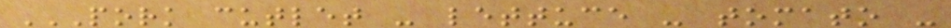PORK CUTLET - LETTUCE - TOMATO -
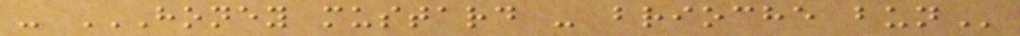- HONEY MUSTARD - BRIOCHE BUN
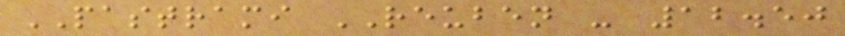PASTRAMI REUBEN - 12.50
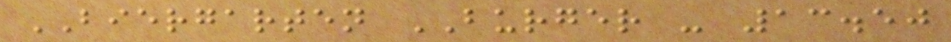BIERGARTEN BURGER - 13.50
